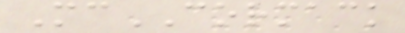McCORMACK
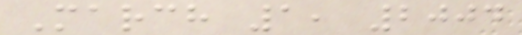March 1, 2004
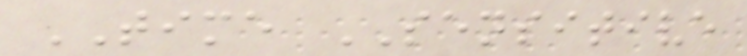TIME SENSITIVE
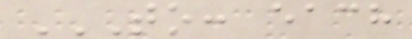TO: EACH
